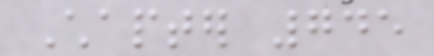Chapter 745
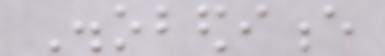Disobedience
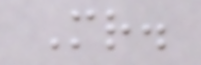Mr.
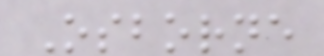Osborne
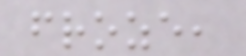froze,
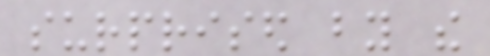surprised by the
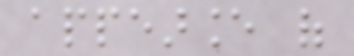appearance of
